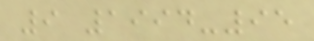9 1994-95
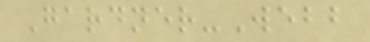Gardner-Webb
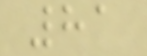81
